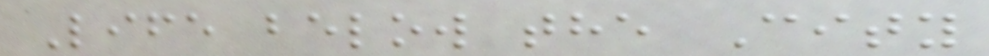Life below the City
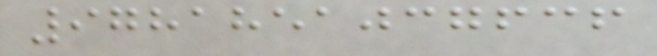9781851037636
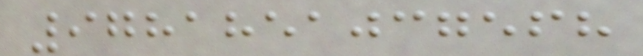9781851037568
